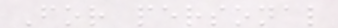For personal
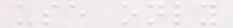use only
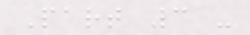Part 3 -
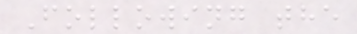Following the
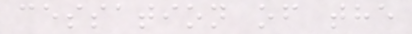cessation of the
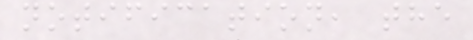notification, the
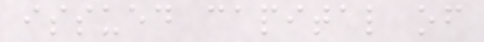issued capital of
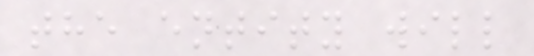the entity will
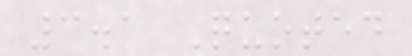3.1 Quoted
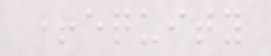+equity
